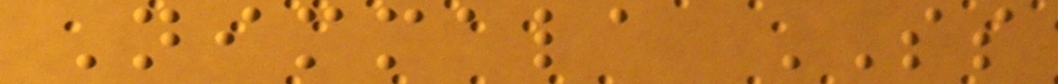Nimmala SS
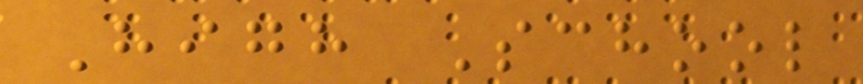High School
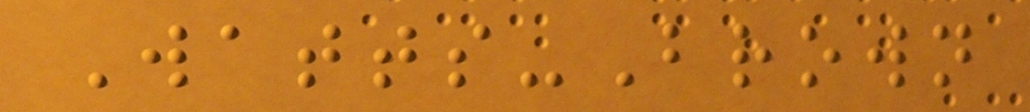Watts-Brown
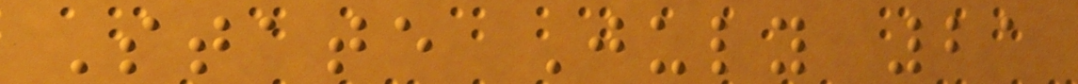State July 21
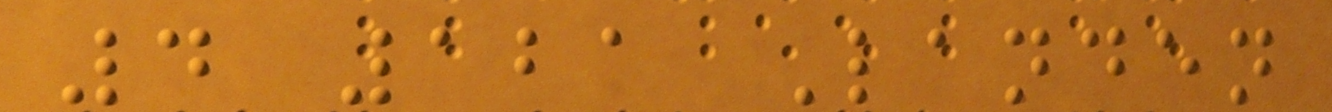4 121 Landen
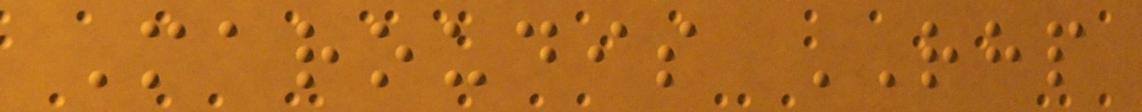Maroudis RHP
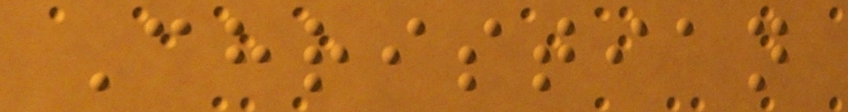Christian
